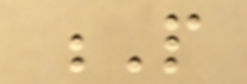P
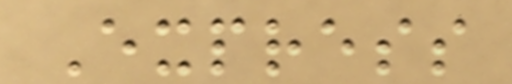Express
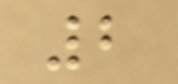2
